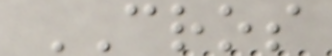CROS
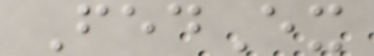FedEx
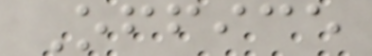Office
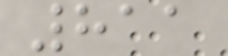811
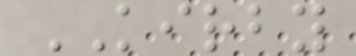KIRBY
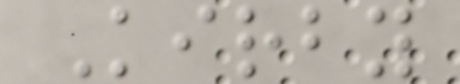Kirby
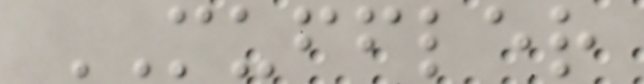MUFFLER
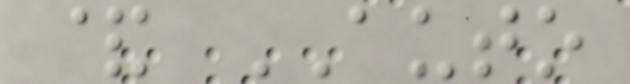& AUTO
